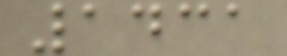1431
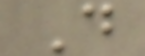D
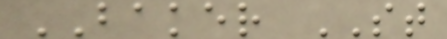BAKER ST
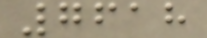7618
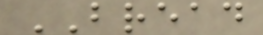BREAD
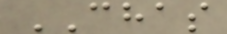CHAS
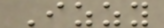Izzy
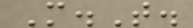M.T.
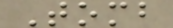Tomb
